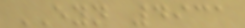EYN 4931
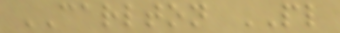CARLTON PL
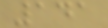141
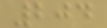204
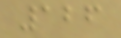126
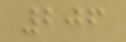206
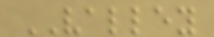VALLEY
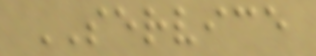SERVICE
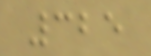325
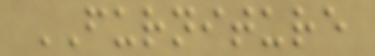FURNITURE
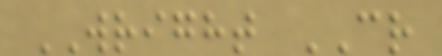WRIGHT CR
